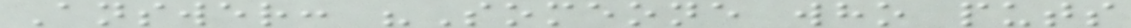Answer: "Someone who puts
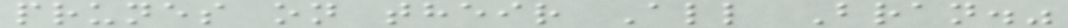prunes on their All Bran."
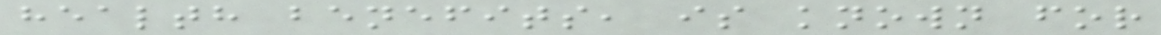health benefits, is known for
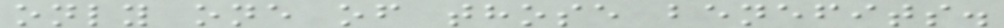only one of those benefits.
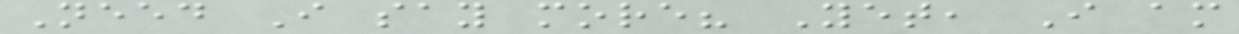Need I say more? Yet, I am
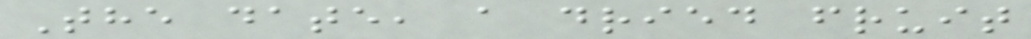The date, a dried fruit
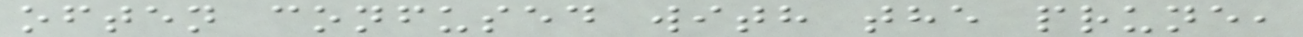often confused with the prune,
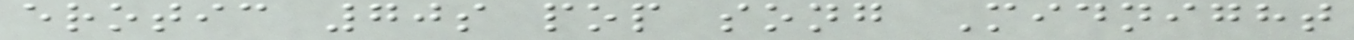erotic 70s pop song Midnight
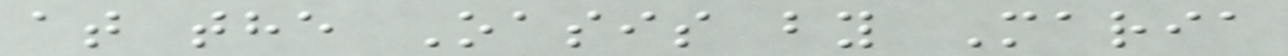at the Oasis by Maria
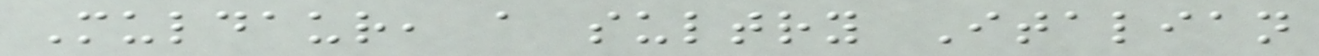Muldaur, a sultry Italian
